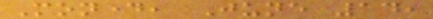Monday, June 14,
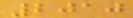2010
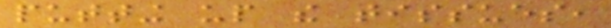putting up the tissues,
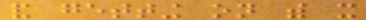and getting on with it
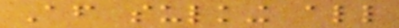After sulking all
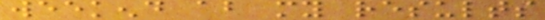weekend about my results
